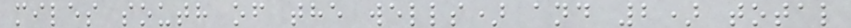miles south of the wells) and 2) total
